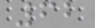62
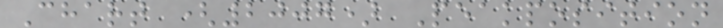Chart (2007) Peakposition
